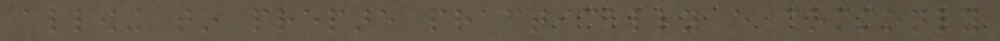allowing to prepare practically every commonly
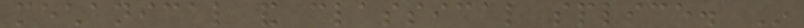mechanical and classical splice. In
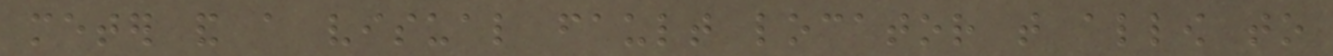meter and a visual fault locator that allow to
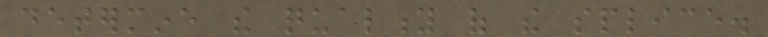determine the quality of the splice.
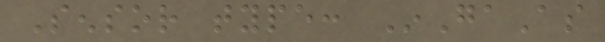Sensor type: InGaAs
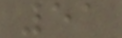51
